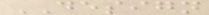DESIGN
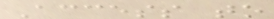Access to
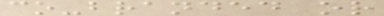co-branded or
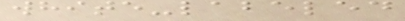white-labeled
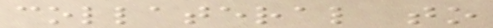collateral to
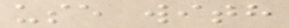use with
